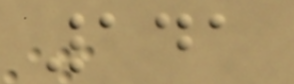141
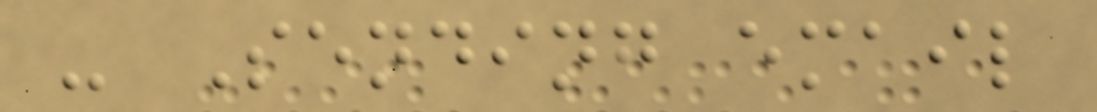- Sending email
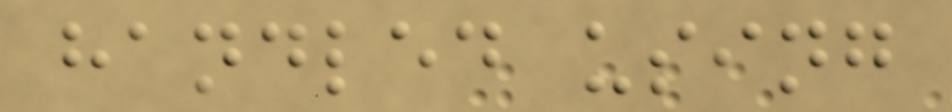handled using
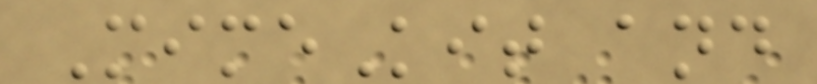MimeKit and
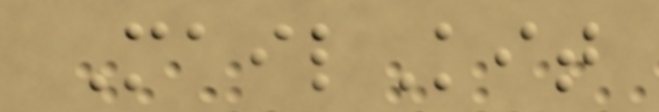MailKit
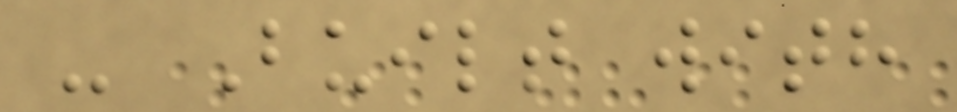- Built with
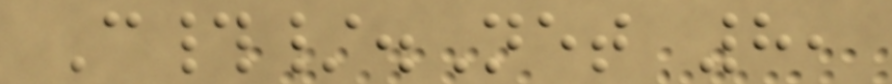C#/.Net 8,
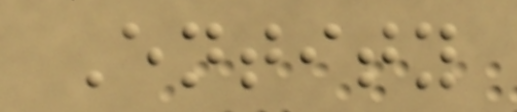Entity
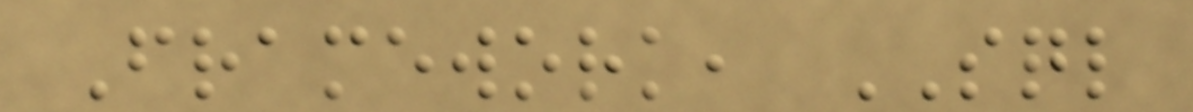Framework, SQL
